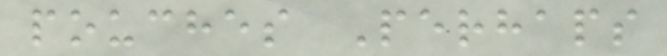pouches Perhaps
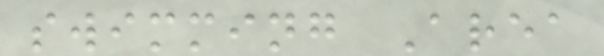swimming Area
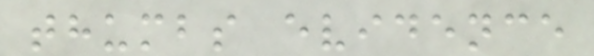thumbs evidence
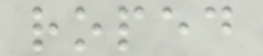roped
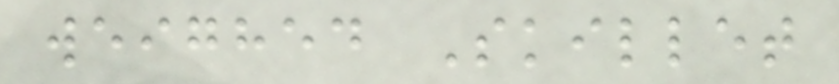weighed Skillet
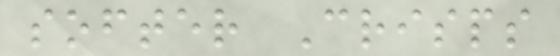softer Crisps
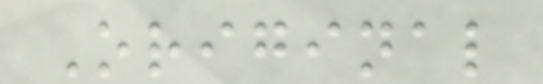Original
